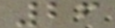26
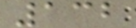132
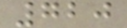720
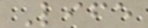Life
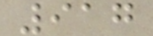917
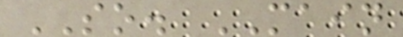SO. MAIN
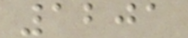1201
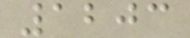1203
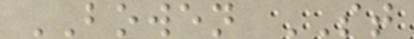BOWEN ST
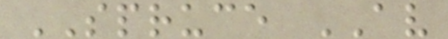SPRUCE AV
